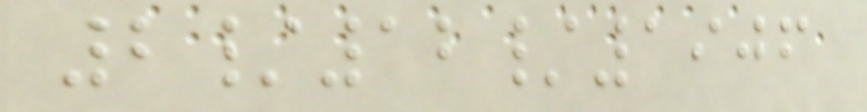2/12/1906
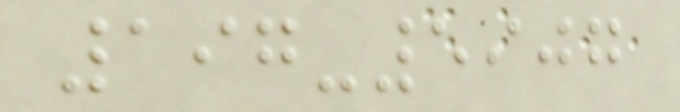197-5907
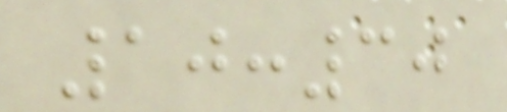10:30
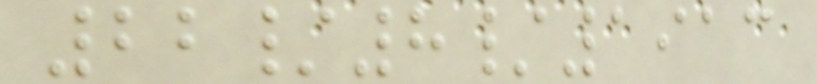22/8/1913
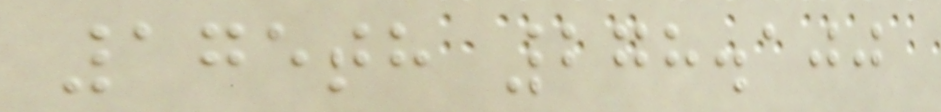175th 278.100
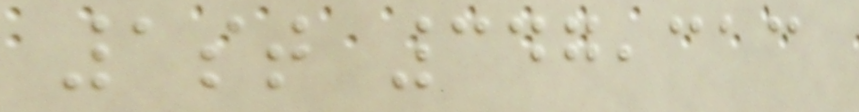1st 347,313
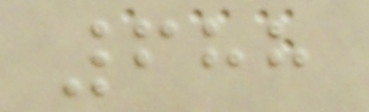688
